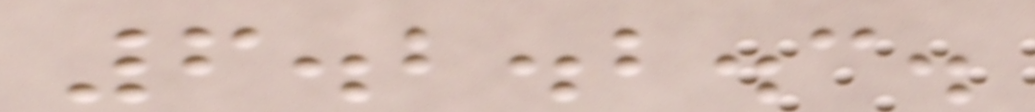6.2.2.3.
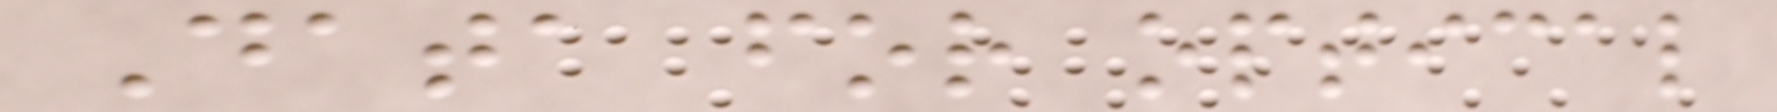Data for optical
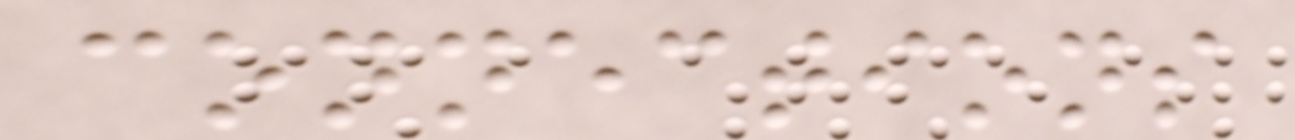connections
